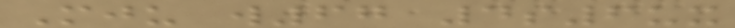Mju w67 4s6ux
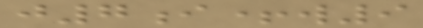j7i+w9
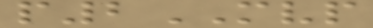p2MVP
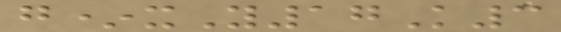g*xY17K3
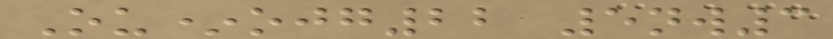Ou*ojg22 5nw3
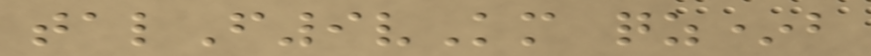talF9vKm qz*b
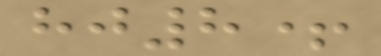hj8+
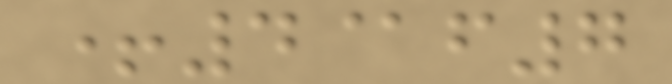+4@f7
